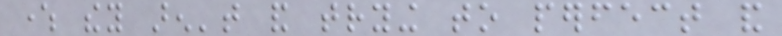where they aren't and trying to perfect and
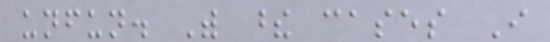unfun. With these cases I
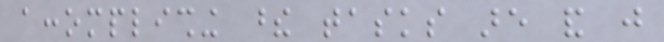accomplishing these tasks are and just
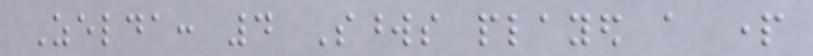Zelda: 4 Swords played a part
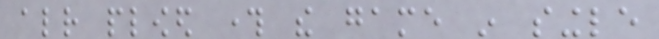already plowed through the game in single
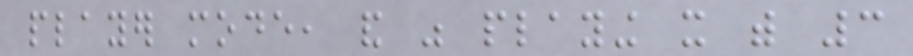player mode, and was playing it with 3
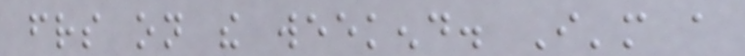friends on the weekend. I'm a
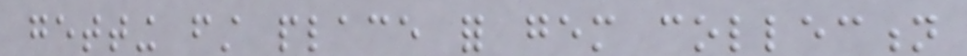getting first place for gem collection
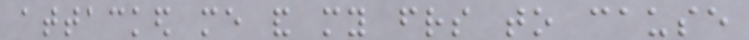attacked me and my friends to cause
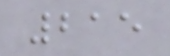215
